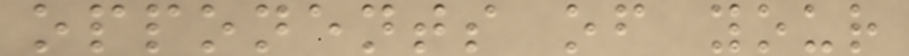opponents of your
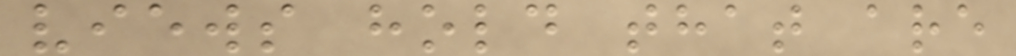views hold that are
